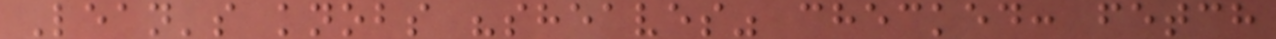Lean's knobs "sheaves" checked: fetch
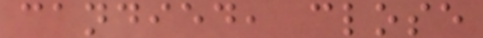candied, close
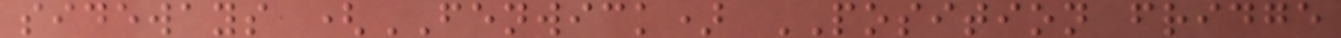sideways (FENWICK) POSITION fridge
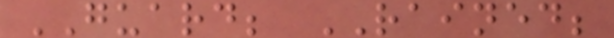GUARD; RAINED;
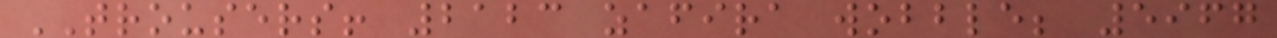TROUSERS! 2123 zafira wobble; 5967
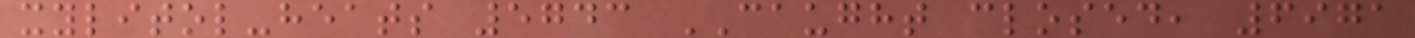xylitol-heats 5743 CAUGHT closed, 6971
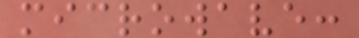microwave:
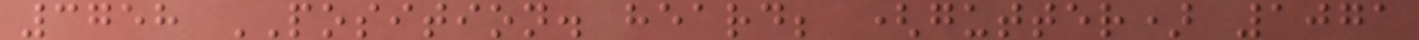3758 POSITION. heard; (gutter) 1071
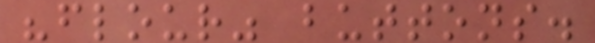"flour" buttons.
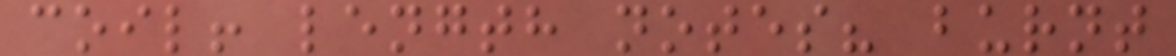coil! length notes? burnt
